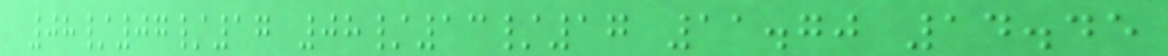08/07/17 08/13/17 11.70 14.45
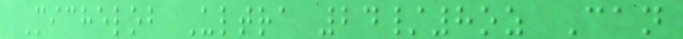Michelob Ultra 24/8oz Can
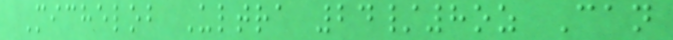Michelob Ultra 24/8oz Can
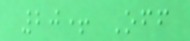20+ Off
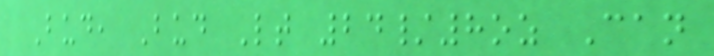Bud, Bud Lt 24/8oz Can
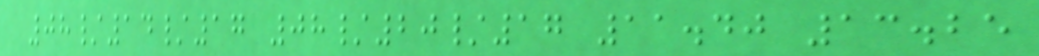08/14/17 08/20/17 11.40 13.25
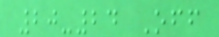20-24 Off
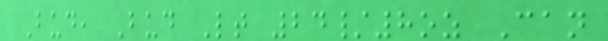Bud, Bud Lt 24/8oz Can
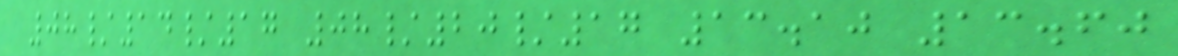08/14/17 08/20/17 13.10 13.60
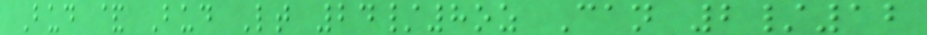Bud & Bud Lt 24/8oz Can 2/12
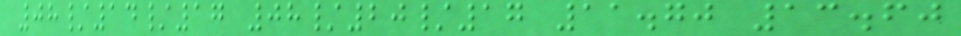08/14/17 08/20/17 11.70 13.60
